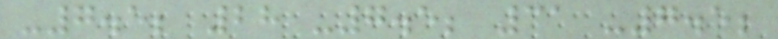-7.5; 28 -7.5; 31 -7.5;
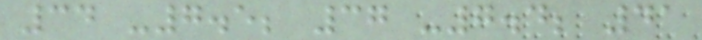34 -7.5; 37 -7.4; 41
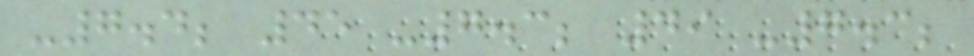-7.4; 45 -7.3; 49 -7.3;
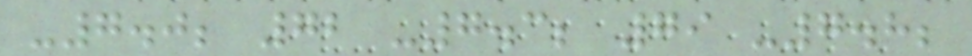-7.0; 72 -7.3; 79 -7.8;
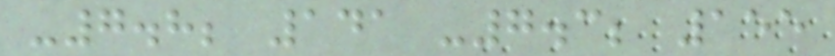-7.8; 141 -7.3; 155
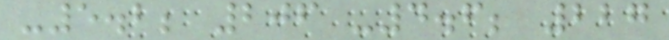-5.2; 206 -4.6; 227
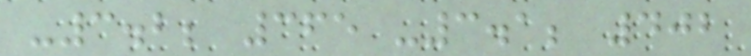-3.2; 365 -3.1; 402
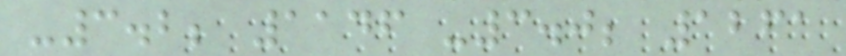-3.2; 1146 -3.0; 1261
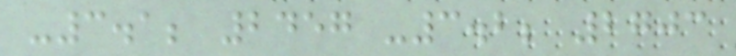-3.1; 2457 -3.2; 2703
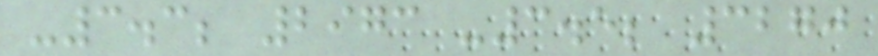-3.3; 2973 -3.5; 3270
